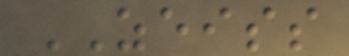ZEISS
